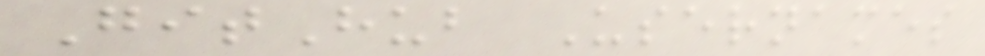GitHub Usernames
